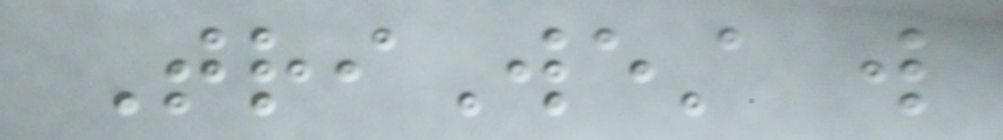TriWest will
